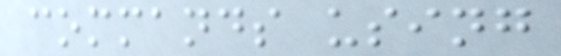commands using
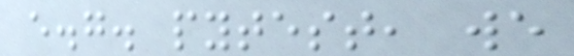e.g. pytest, we
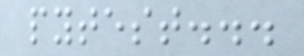pytest...
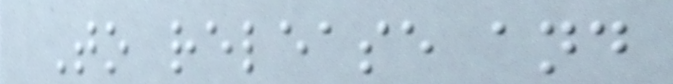To release and
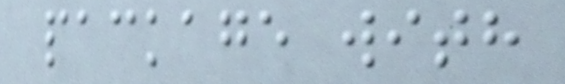package with
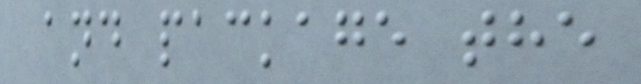and package the
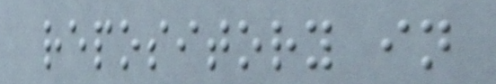repository in
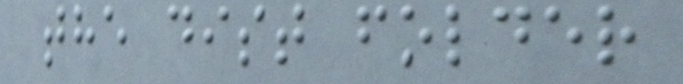the dist folder
